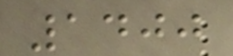1400
